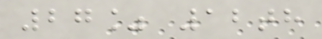27% 12th
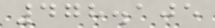478.105
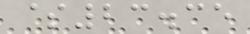$23.35
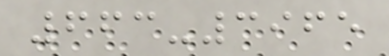663-3965
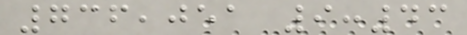736,051 9:43
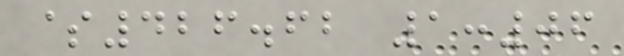$426.62 1:06
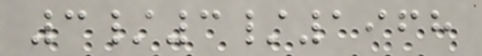3/3/1968
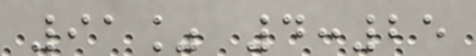91% 4:25
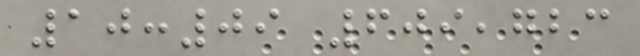10:09 609,723
